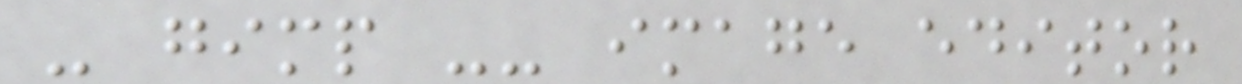- gimp -- image editor
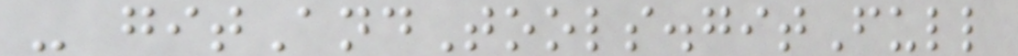- gitAndTools.gitFull
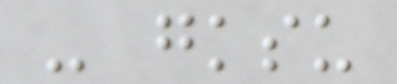- gksu
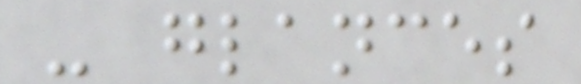- glances
